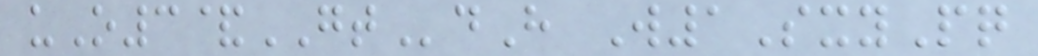uO3&GTdH W1SxyPq
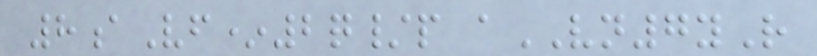8aVf*2q/p aVN7yR
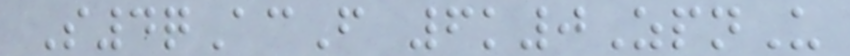S4qAcF 6k0ZpnU
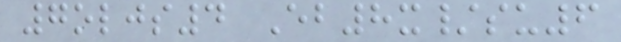7oljs4 Eb8x/su6
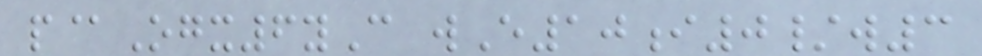p@Ogx6yC wE10i0/w3
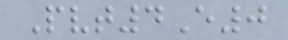Pvt4E0
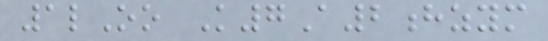1lOo K7A2hzym
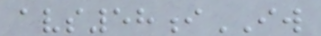avs58iIW
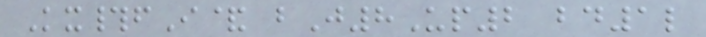Kx#fI& bJ8Up2 bd1l
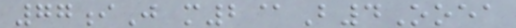77iJ m2@B4Ooea
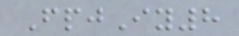FpjIy8
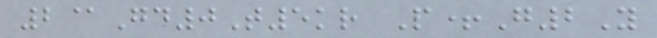2@Gd0T5kr P+G2Y
